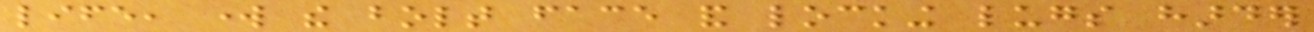life, work the bolt face and locking lugs harder
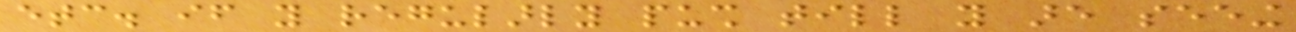etc. if you regularly push till you are seeing
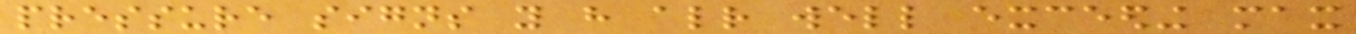pressure signs you have already well exceeding max
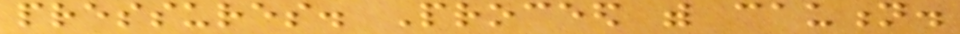pressures. Proceed with caution.
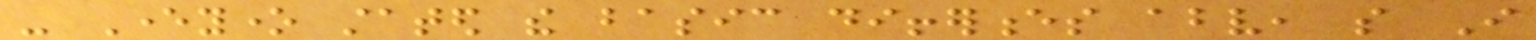- Everyone stated the basic differences above, so I
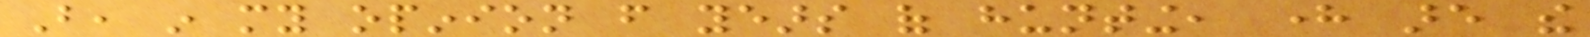But, in my opinion from years of hunting, here are the
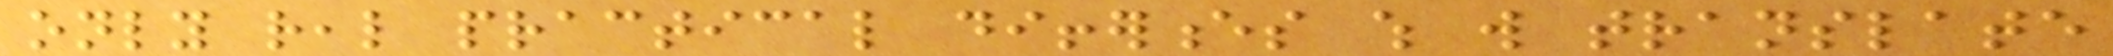only real practical differences which will translate
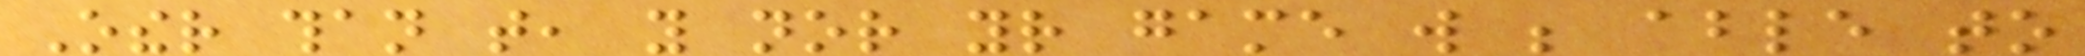Other than that, you nor your game will be able to
